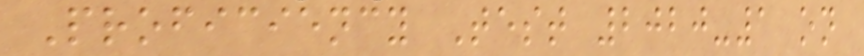Proficiency Test 2020-1 on
